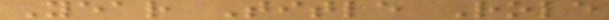Year Title Role
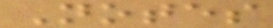Notes
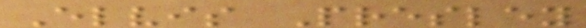Elvis Presley
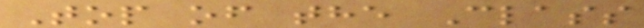Top of the Class
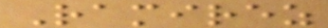Ramirez
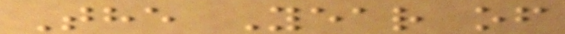The Year of
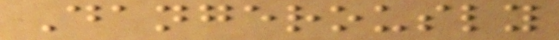Dangerously
